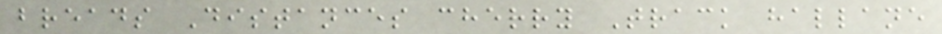breads Distances cherry Track hallane
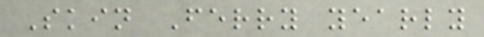Skin Ferry yearly
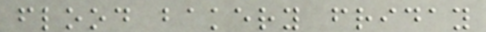flood bakery friday
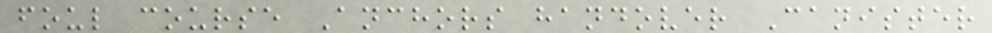foul course Anchors handover Canister
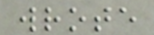wrote
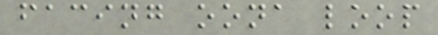facing oona loop
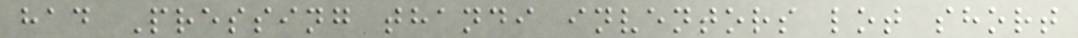had Pressing thandi inventors lot short
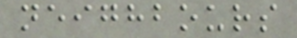neighbours
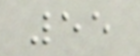55
